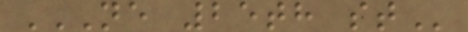NE 25TH ST
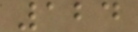124
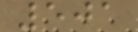501
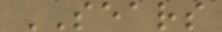SEARS
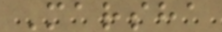Marsha
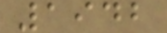1942
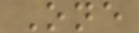One
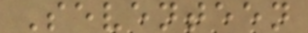Seventeen
